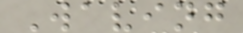Waving
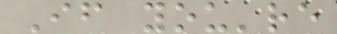If you're
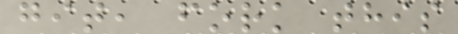git, fork this
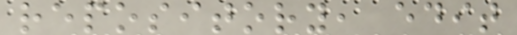repository, edit
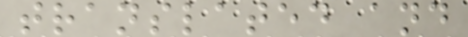translated and
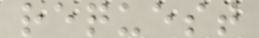request
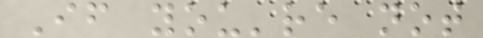If you're not
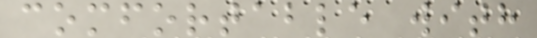comfortable with
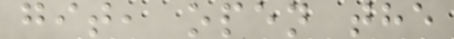git, open the
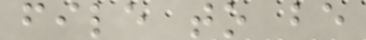file to be
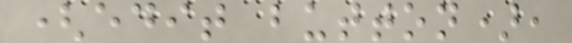(edit button),
